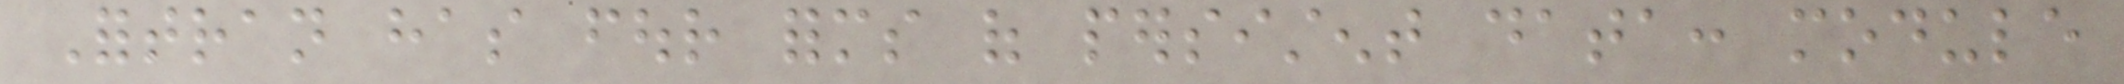Fortran has four forms of persistent data: module
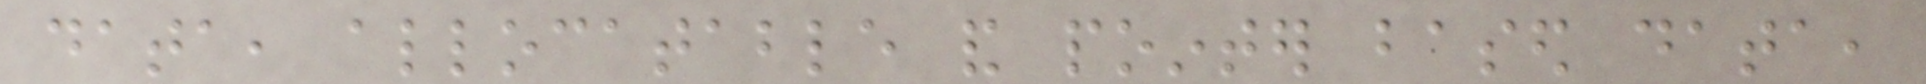data, allocatable and pointer based data,
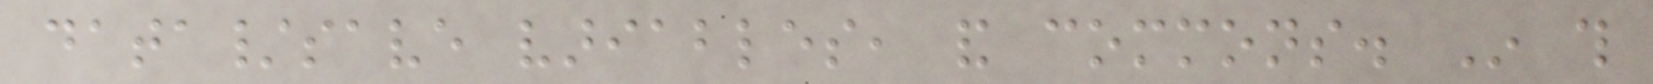data/save variables, and commons. In this
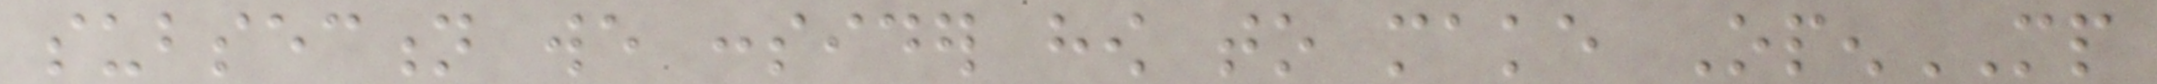subsection we consider how to make OpenMP
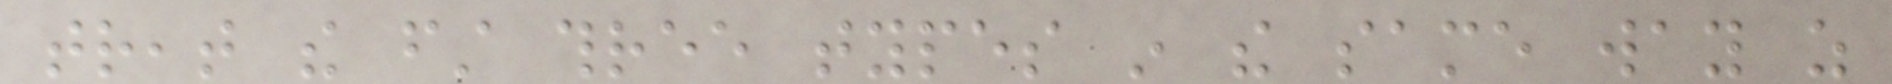treat the first three types in the same way as
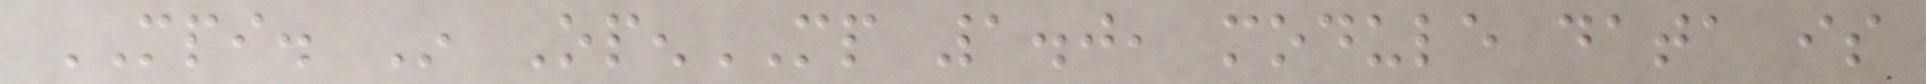MPI. In OpenMP 1.0, module data is
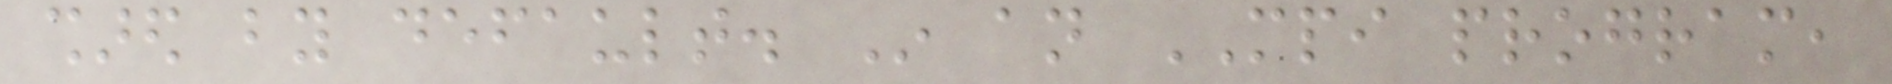shared by default. In an MPI program,
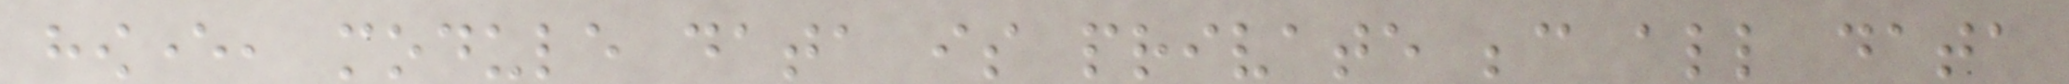however, module data is private because all data
